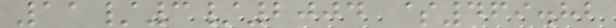11/3/2004 $469.82
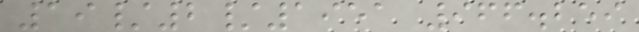19/2/1951 966.259
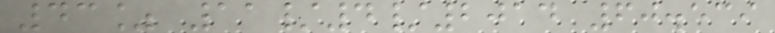43% 11/4/2014 60.539
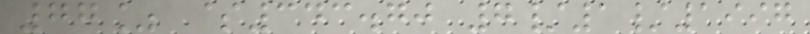77% $343.70 7/1/1997
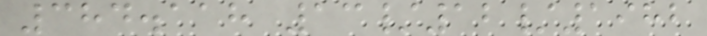384.118 13/12/1982
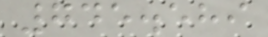745.589
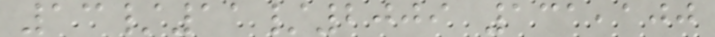13/11/2009 131,100
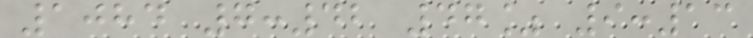1084 7:42 47% 9:13
